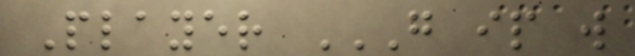Player G IP W
